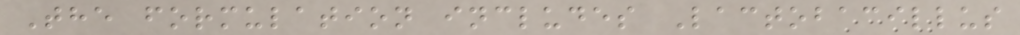The formulation includes Lactobacillus
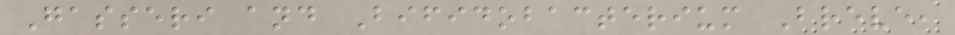Gasseri and Bifidobacterium Breve,
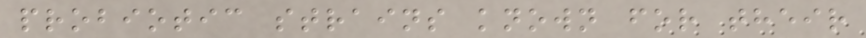probiotic strains known for their
